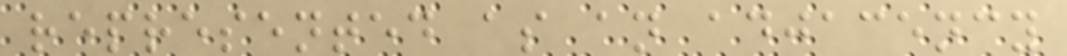represented as an adjacency
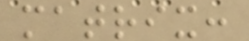matrix:
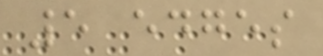5 edges
